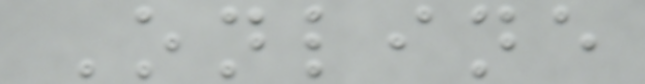Online
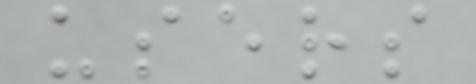users
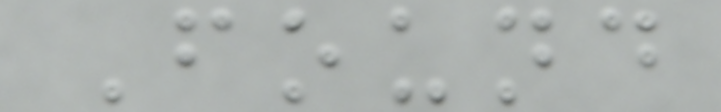Found
